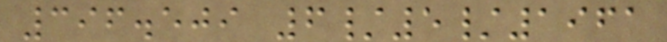396.509 6/5/1961
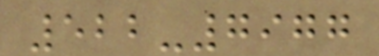522-7977
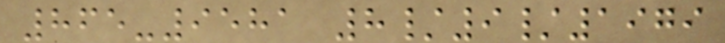865-9581 8/9/1979
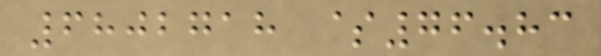6802718 $76.83
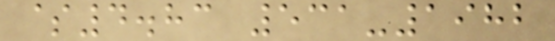$4.83 531-1982
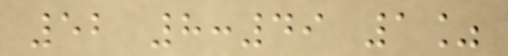52 8:49 1%
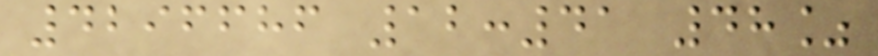4296686 12:41 48%
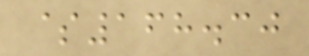$168.30
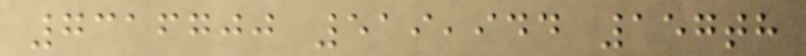7316700 519,944 157th
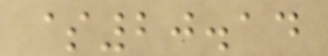$20.14
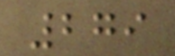279
